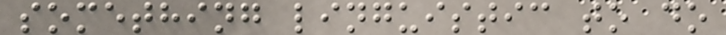something linguistic to do
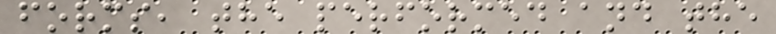forms, the performed and the
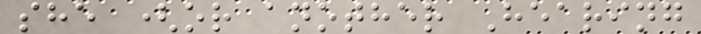she (or another Hearing
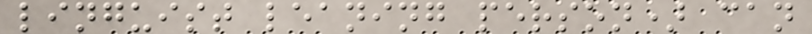linguist leaning person) can
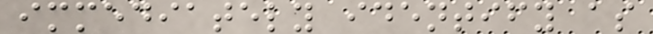immediately identify as
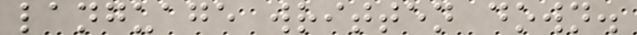language written down.
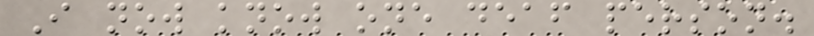I now know one deaf person.
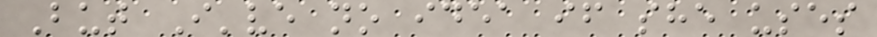But I've no idea if she uses
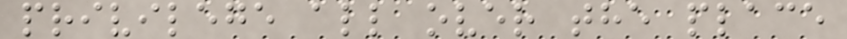privilege all over the place
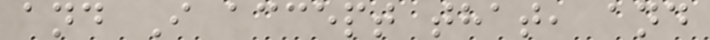and I accept that, and
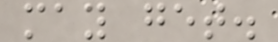may get.
